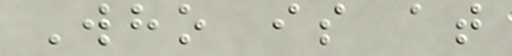Who is at
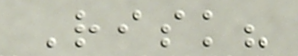Risk?
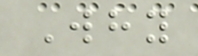Why
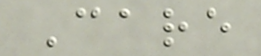Care
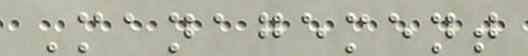Management
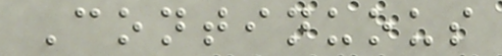Continuous
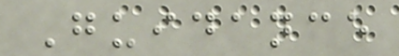Guidance
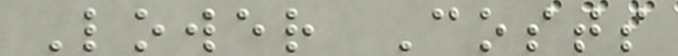Lower Costs
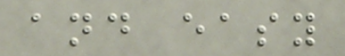and easy
